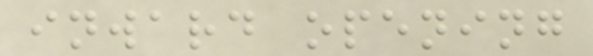inward opening
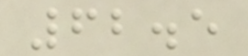62.5
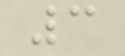3
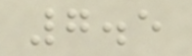7.5
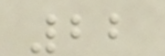22
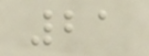21
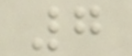7
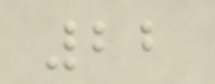22
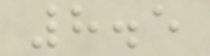8.5
